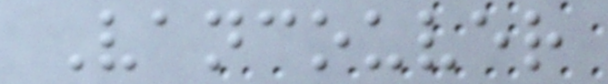Vancouver
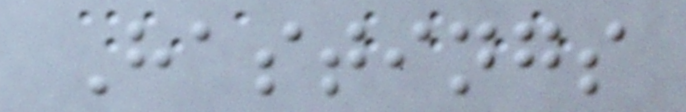Hastings
